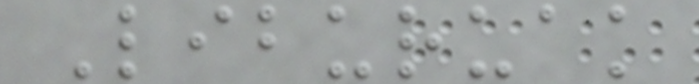Liburuak
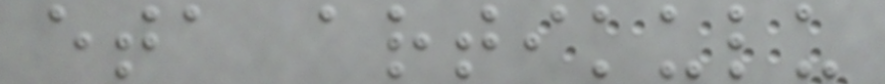eta artikulu
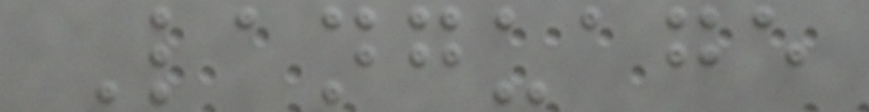Language
